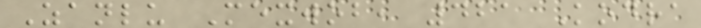Zanlu Mexwob, 421 Kodra
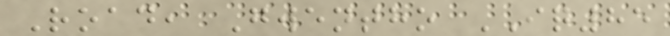Road, Gwentho IQ85
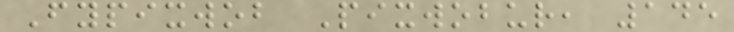Fypixwob Pixwobur, 145
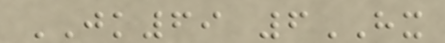JK69 6HX
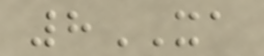8XA
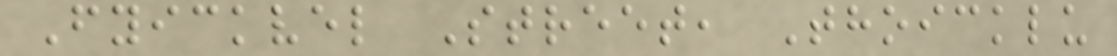Fyickvel Street, Thoicklu
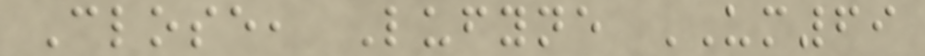Close, Lufyne UM69
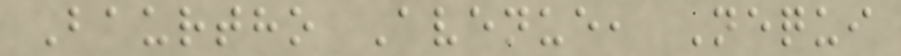Baurtho Avenue, Nequi
